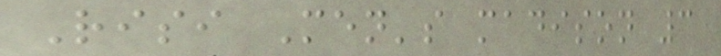Risi Men's madison 3
